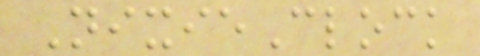NixieClock
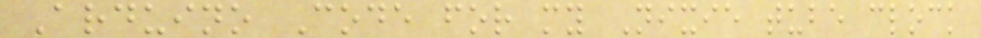Arduino Code for my Nixie tube clock
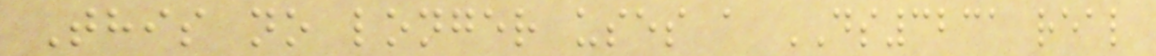This no longer uses a DS3231 real
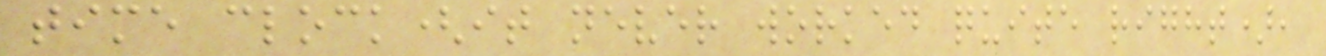time clock(it never worked quite right),
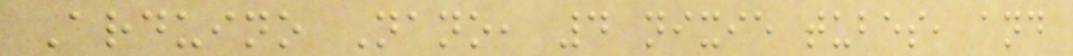Arduino Nano, 4 nixie tubes, and
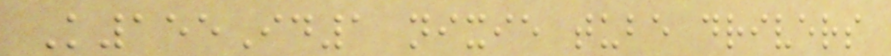K155Id1 nixie tube drivers
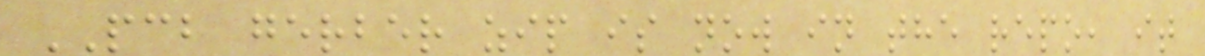PCB gerber zip is now in the repo, it
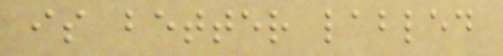is better labled
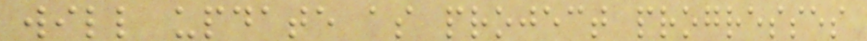will update as project progresses
